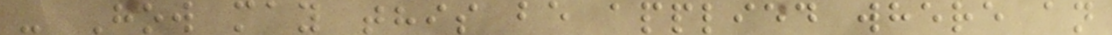- How may this be applied where an
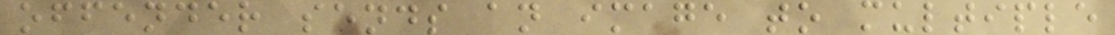offender sends an image to multiple
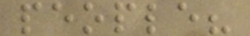people?
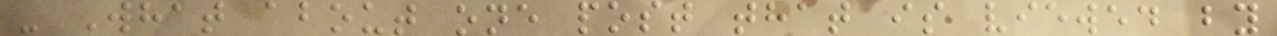- What about one post that is viewed by
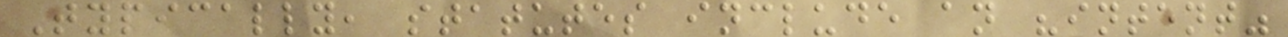Typically, statutes include an "intent"
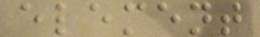element
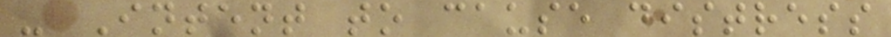- Intent to cause distress
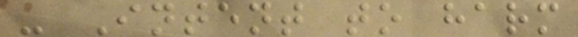- Intent to harm
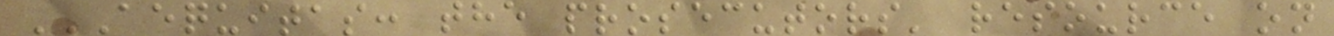AEQUITAS: THE PROSECUTORS' RESOURCE ON
